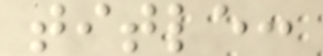title:
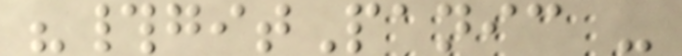"#gitPanic -
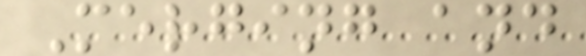Merging and
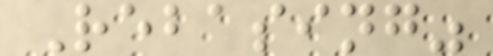Rebasing"
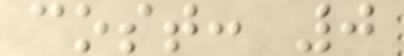cost: 0
